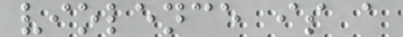violence is a
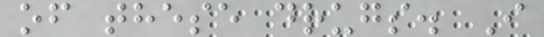of these drugs. I
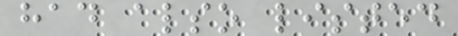had also listed
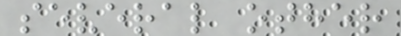several other
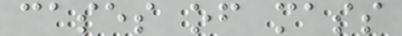cases of mass
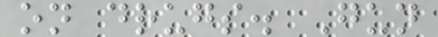on drugs. Gun
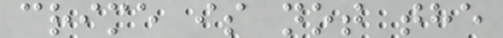crime is not the
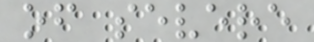of severe
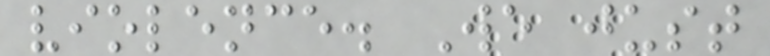violence. We just
